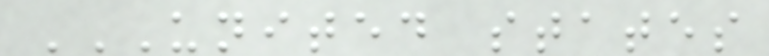UNITED STATES
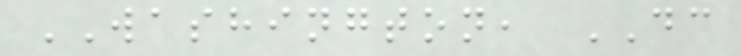WASHINGTON, DC
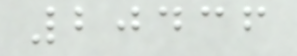20436
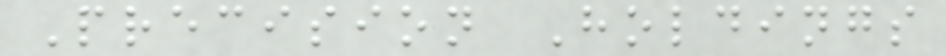Precision Holdings
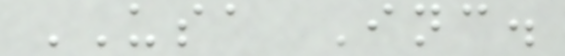USA Inc.
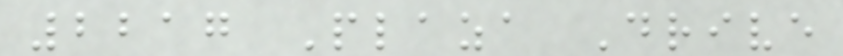2217 Plaza Drive
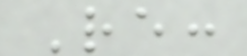Re:
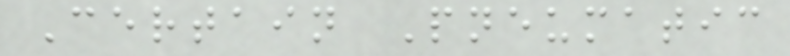Certain Pneumatic
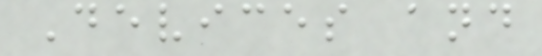Devices and
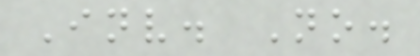Inv. No.
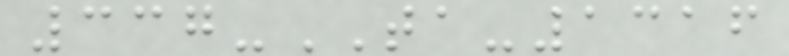337-TA-1316
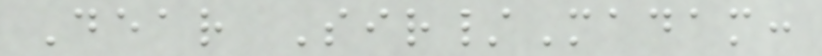Dear Sir/Madam:
